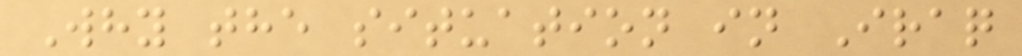Why the situation in Iraq
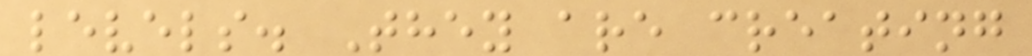levels. They are creating
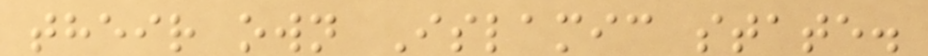their own Islamic state.
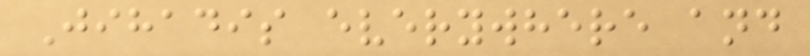Jihadis everywhere and
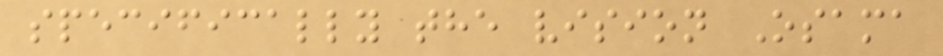specifically the vision Osama
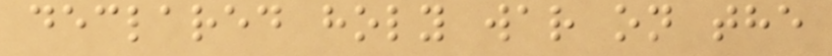declared holy war on the
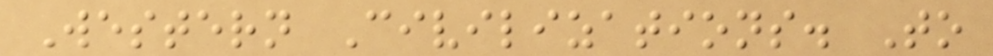Western Civilizations. To
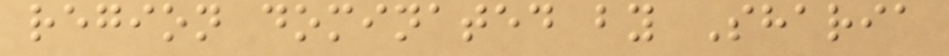region dominated by Sharia
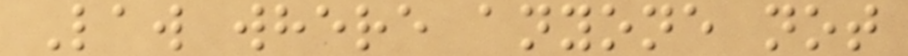Law where anyone not
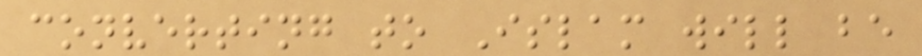converting to Islam will be
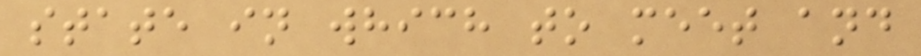state in which to meet and
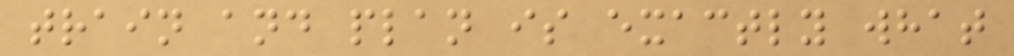train and plan is exactly what
